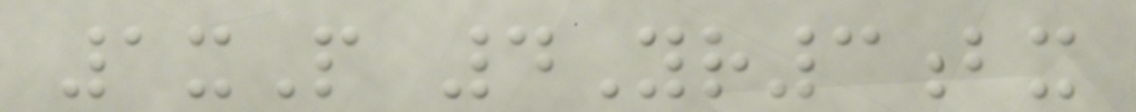1xP 4Yr3bx
